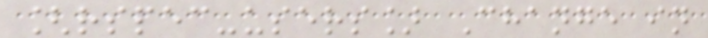[rspec-users] Change in
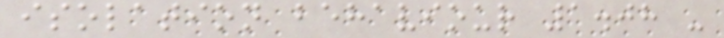isolation behaviour 1.08 -
